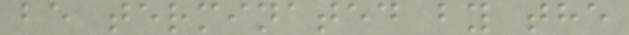be terminated by the
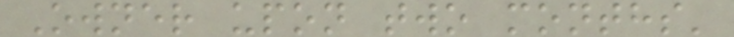Owner upon two months'
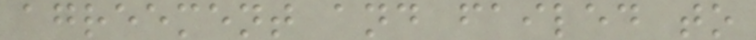agreement and failed to
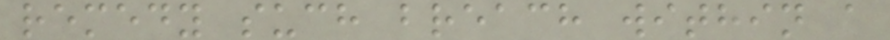remedy such breach within a
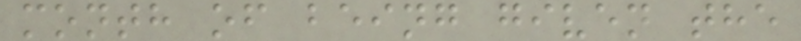month of being given the
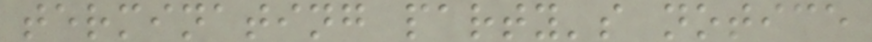terminating party's notice
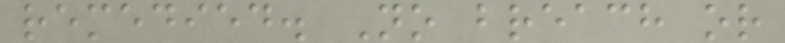remedied. No breach or
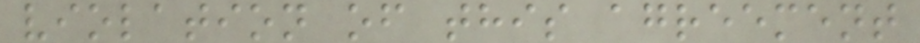violation of this agreement
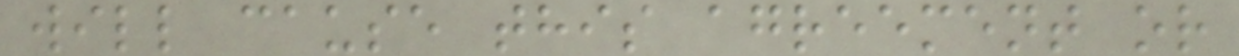will cause this agreement or
